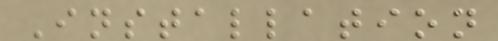Installation
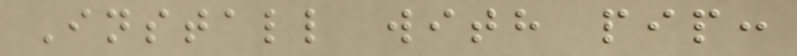Install with pip:
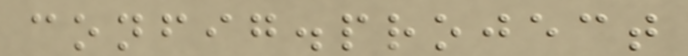config.project
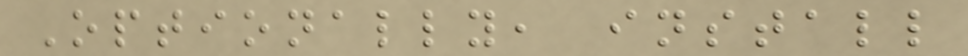Optionally, install
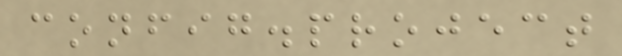config.project
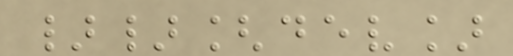}}[dev]
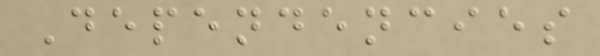Dependencies
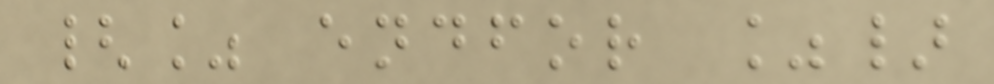{% endfor %}
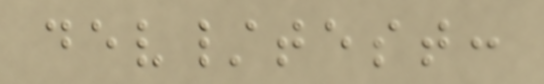dev/test:
